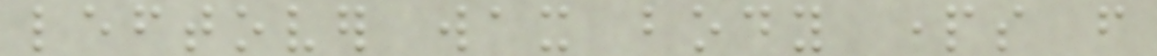leftover wax body parts from
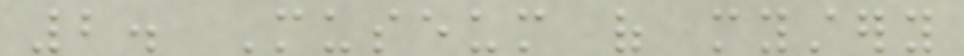2. Museum of mystery
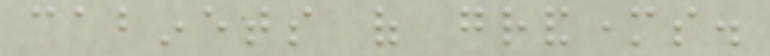cabinets of grandmothers.
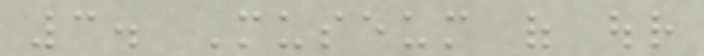3. Museum of our
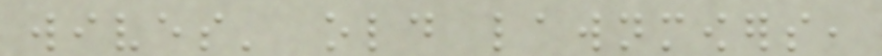wives' old lawnmowers,
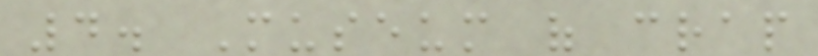4. Museum of crap
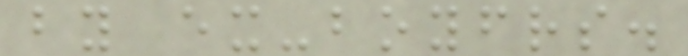by ex-boyfriends.
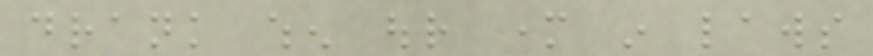drank when our mother in laws
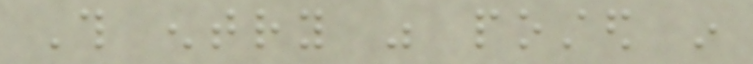This entry was posted in
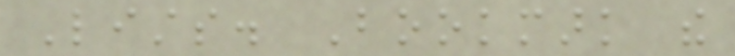Lists. Bookmark the
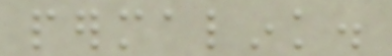permalink.
